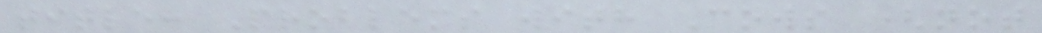title: Problems with Cows (not
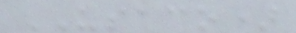USACO)
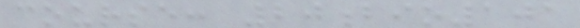course: 20bio101
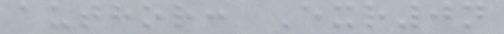author: Exr0n
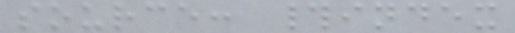source: #index
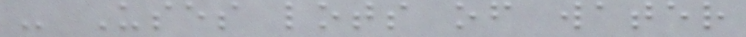- Uses lots of water
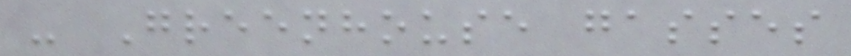- Greenhouse gasses
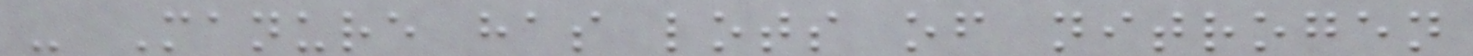- Manure has lots of nitrogen
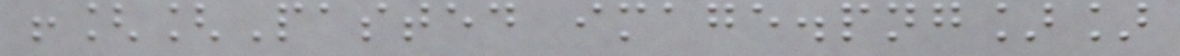![[Pasted image.png]]
